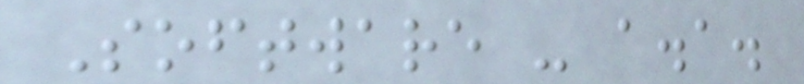Software - a.a.
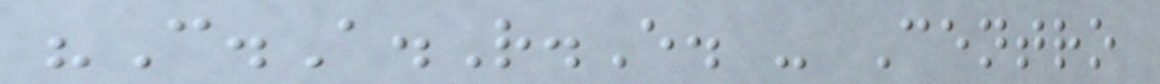"C.A.R.E. - Centro
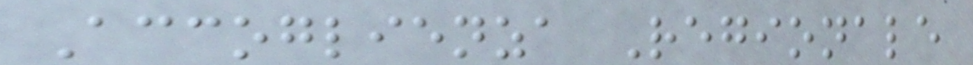Accoglienza Regionale
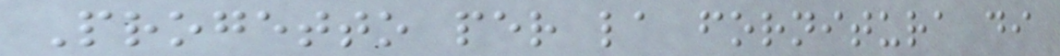Progetto per la fornitura di
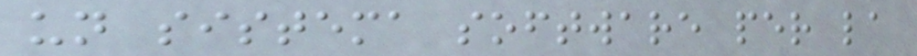un sistema software per la
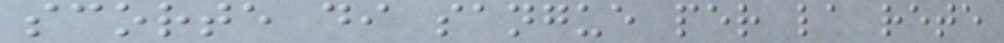scorte di sangue per la rete
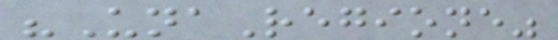"UnaRegione"
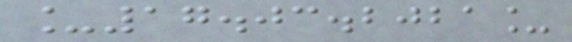_17.03.2021_
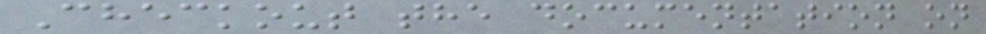Checkout the documentation on
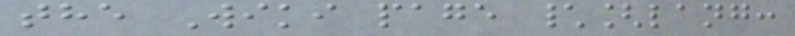the Wiki page \[lang:
